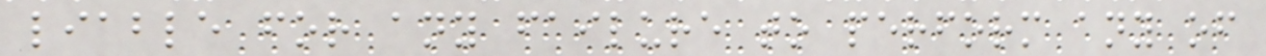liable for any failure to perform any of
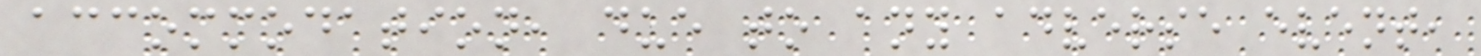accommodation, due to any adverse event,
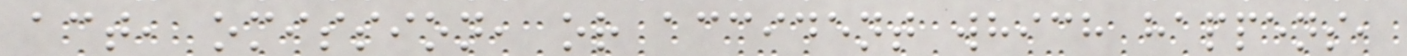act, omission, or accident which happens,
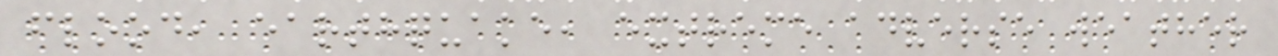flood, earthquake, extreme adverse weather
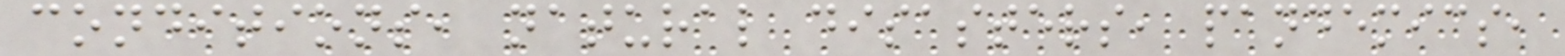conditions, natural disasters, pandemics,
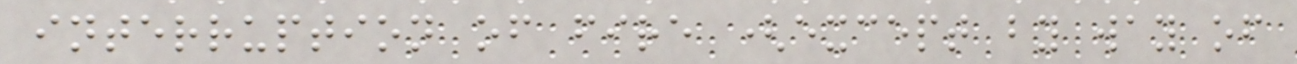interruption of fire (except by way of
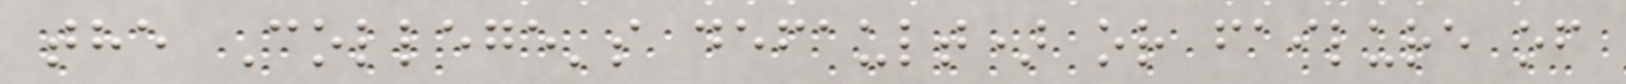the College's default) or failure of
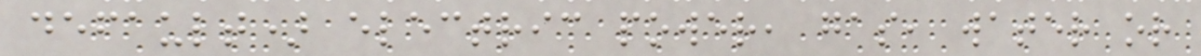default) electric power, gas, water or
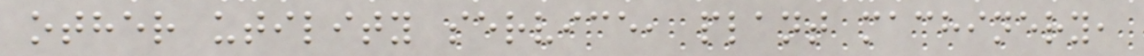other utility service, plant machinery,
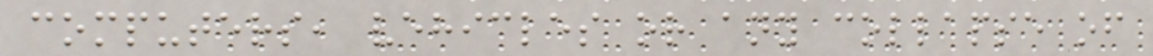computers, vehicles or any collapse of
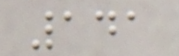141
